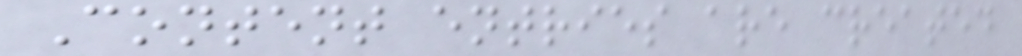Content entries are created
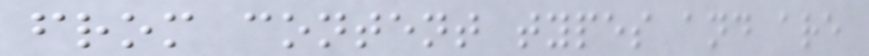from content types and are
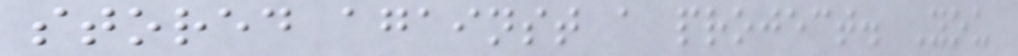stored against a project. You
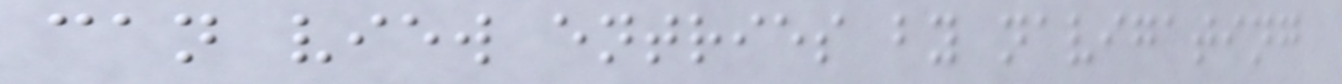can view entries by navigating
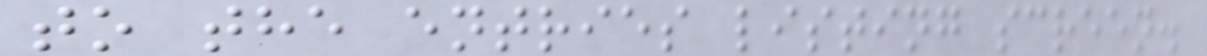to the entries listing screen.
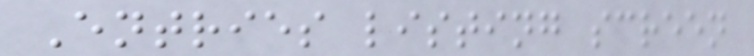Entries listing screen
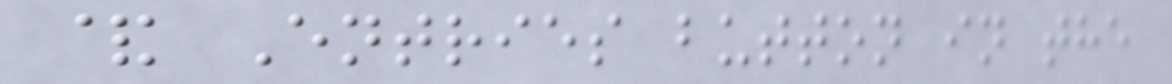& Entries button in the
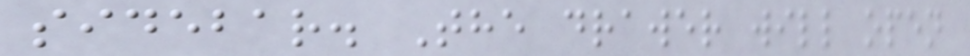sidebar. The drawer will open
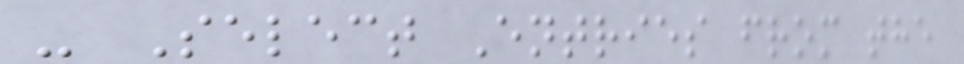- Select Entries from the
